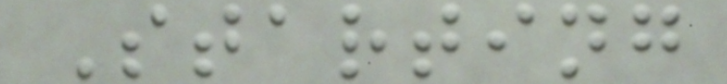Starting
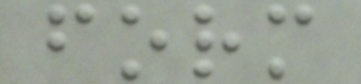form
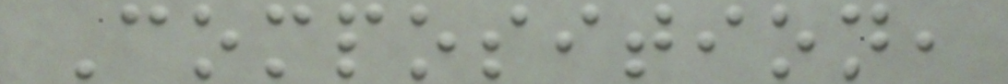Composition,
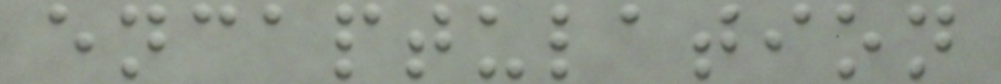encaptulation
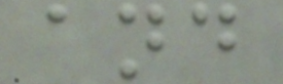and
